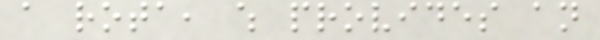a rota, which provides an
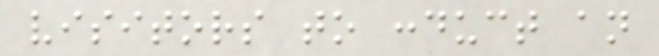visitors to conduct an
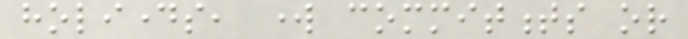holidays, work commitments or
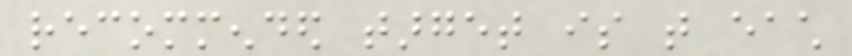recommended target is that each
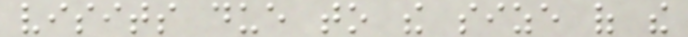visits due to the size of the
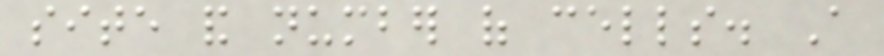site and number of cells. A
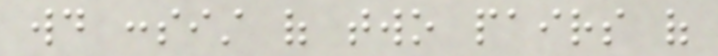would consist of two pairs of
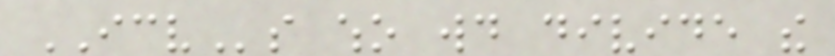ICVs who would divide the
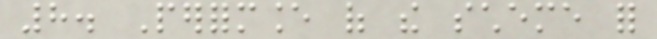8. Performance of the scheme for
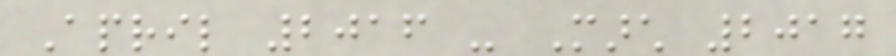April 2016 - March 2017
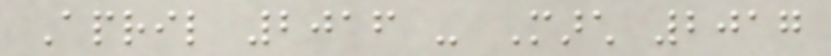April 2016 - March 2017
